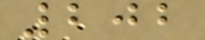202
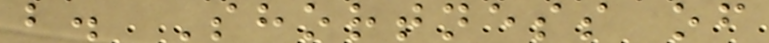b. Shortness of
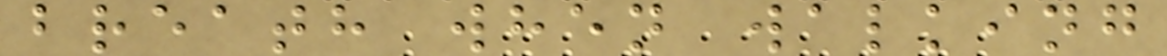breath when walking
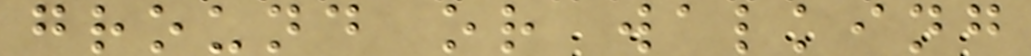ground or walking
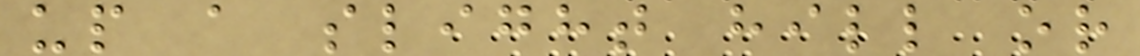up a slight hill or
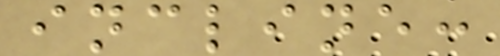incline:
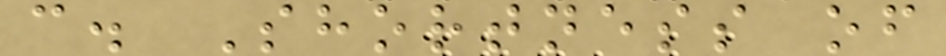c. Shortness of
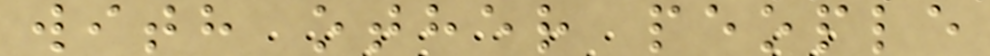with other people
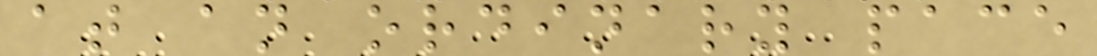at an ordinary pace
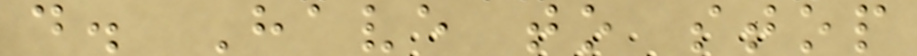d. Have to stop
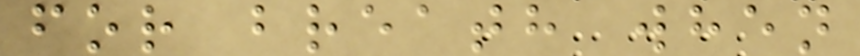for breath when
